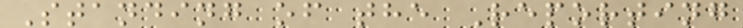Standing of the Reporting
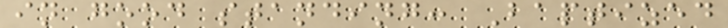in good standing: Baptized
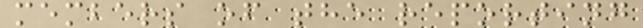members of the reporting
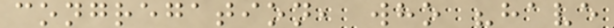congregation, who "have
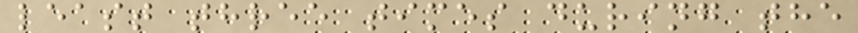least three times during the
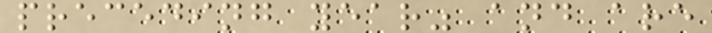preceding year" and are
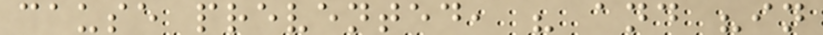cause prevented, " and "in
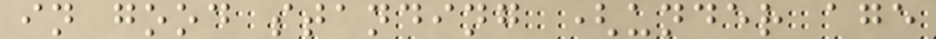in good standing (under age
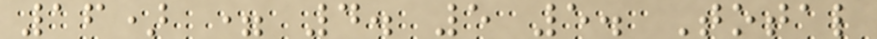16) = 4. 5 5. Total
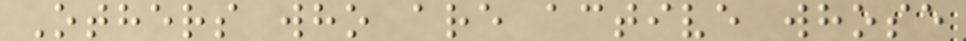Others who are active whose
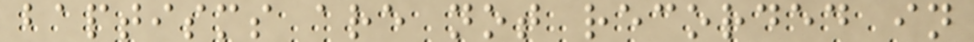baptisms are not recorded in
